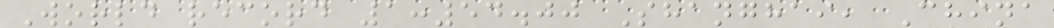World record 1:54.00 Shanghai, China
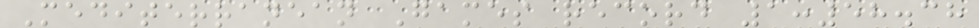Mediterranean Games record 1:58.38
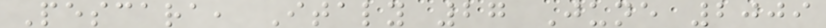Pescara, Italy 27 June 2009
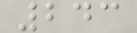243
